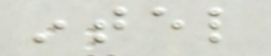intel
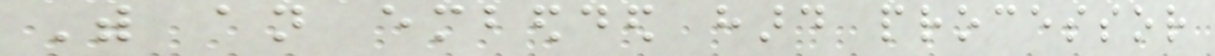With an embedded hard processor
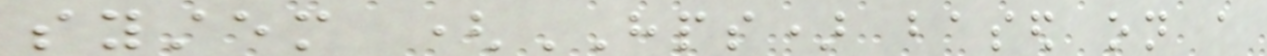system (HPS) based on a
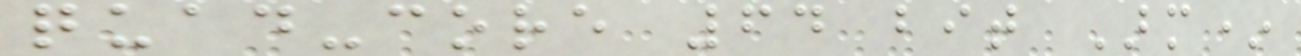quad-core 64 bit Arm*
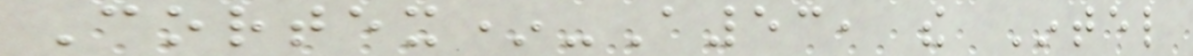Cortex*-A53, the Intel
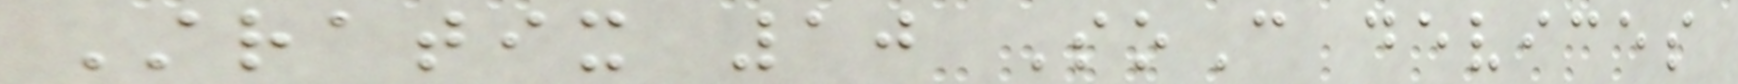Stratix 10 SoC devices
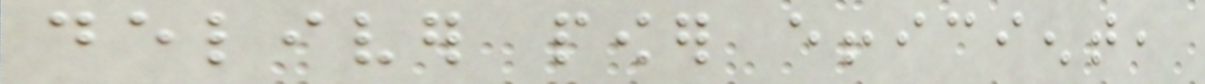deliver power efficient,
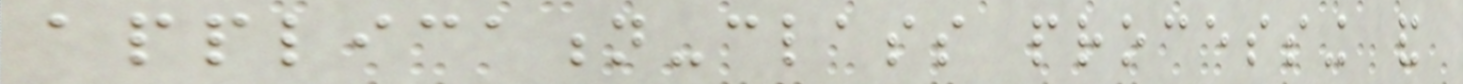application-class processing and
